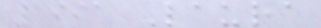1991 Laura
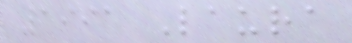1991 Laura
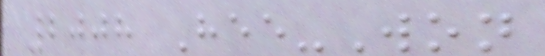2008 Hee-Won
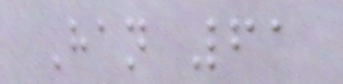Han 61
